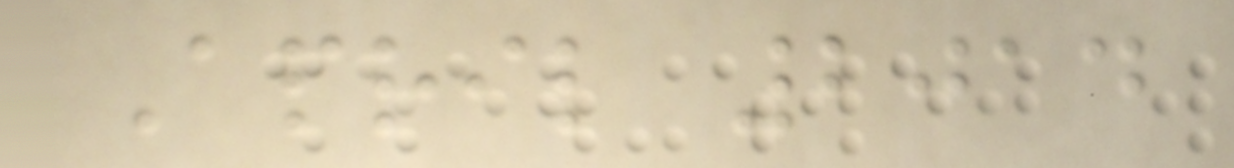April 2014
